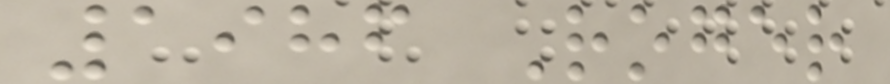1986 Roger
